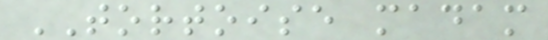TORTOISE madam
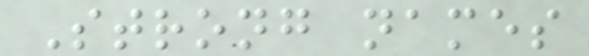Strong names
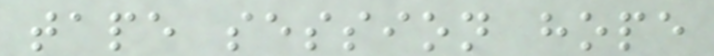tape session hope
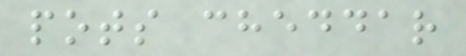pots cheddar
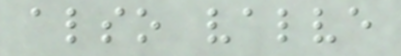also valve
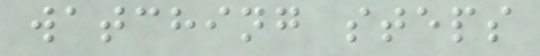watching steps
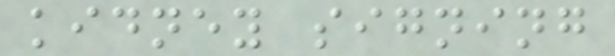kidney signing
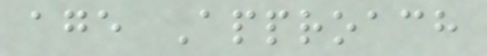age Approach
